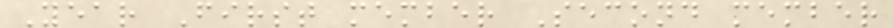Year First member Second member
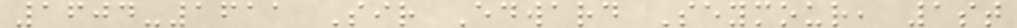1604-1611 Sir Edward Seymour, 1st
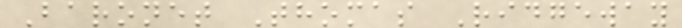Baronet Thomas Ridgeway
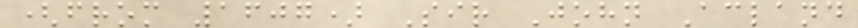(from 1607) Sir John Acland
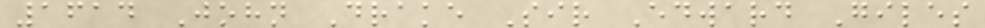1614 John Drake Sir Edward Giles
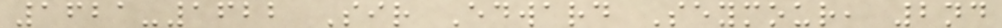1621-1622 Sir Edward Seymour, 2nd
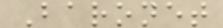Baronet
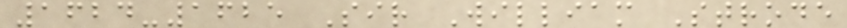1624-1625 Sir William Strode
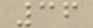36
